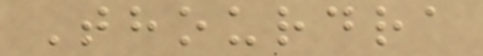Thourdra
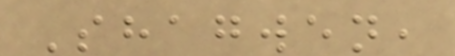Shagwen,
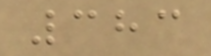383
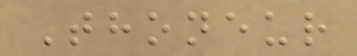Thoneur
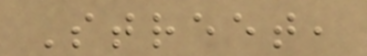Street,
